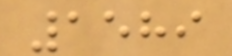1589
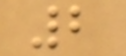2
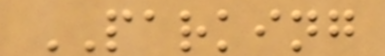PARKING
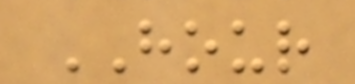HOUR
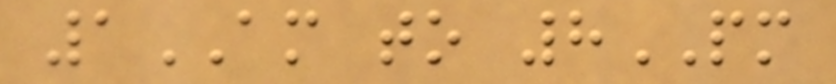1AM to 8PM
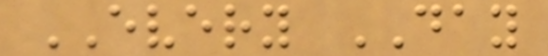EVERY DAY
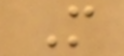M
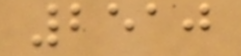2510
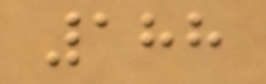188
